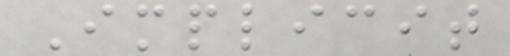Implicit
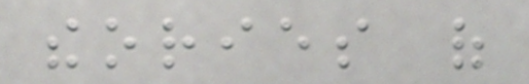theories of
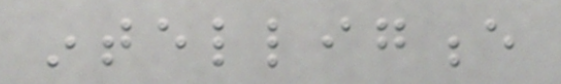intelligence
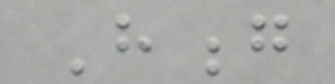Hong
